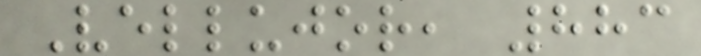Vellujor, 883
